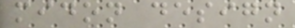midon design
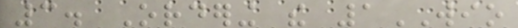3. Ordering the 1WIO
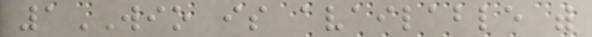1WIO is available with
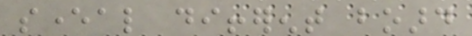several different board
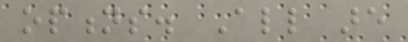options. All are
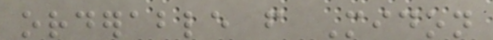orderable from Midon
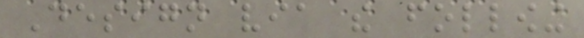Design via the following
